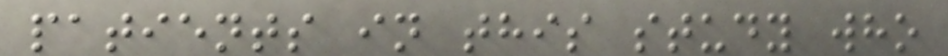patients in this study who
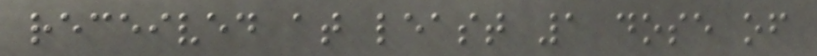received at least 1 dose of
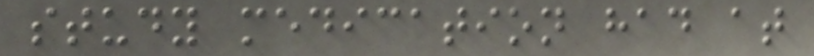study medication had at
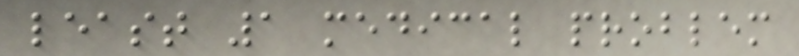least 1 medical problem
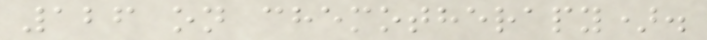126 on chemotherapy).
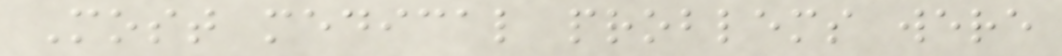Most medical problems were
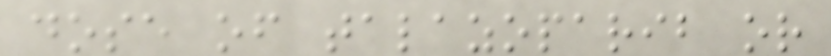dose of talazoparib or
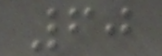60
